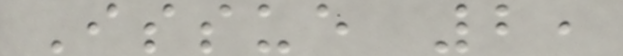Issue 2,
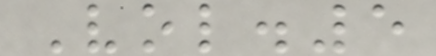Vol.5
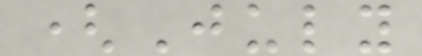(July
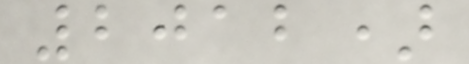2012)
